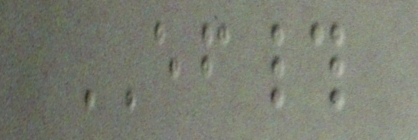EF#
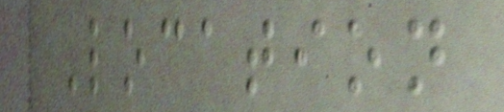Location
